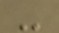-
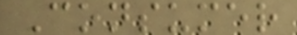Consumer
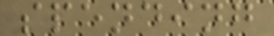spending
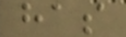has
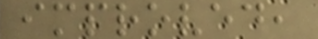improved,
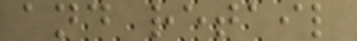and retail
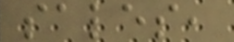sales,
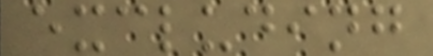excluding
